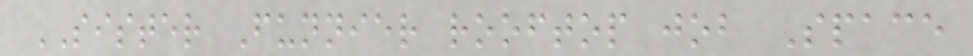SISTER Funnier rooftop job Space
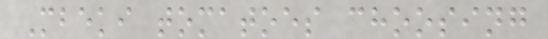Mbeki tomatoes choosing
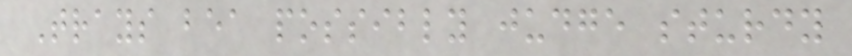Trays bea possibly judge sturdy
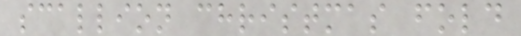scallion christmas fold
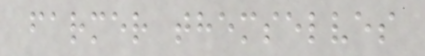farmer themselves
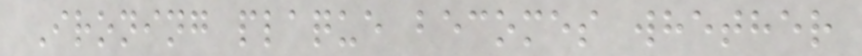Ironing plaque becomes whether
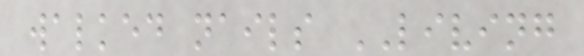walked nails LIVING
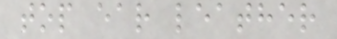top ear leather
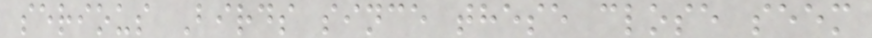serious Birds since these close seem
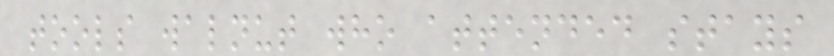tools walnut who attended stays
